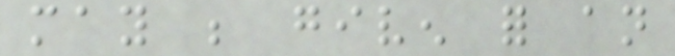may be given for an
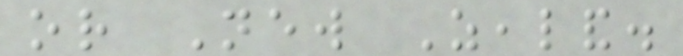or New Zealand.
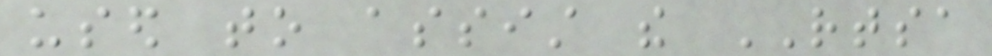used to assist the RTSA
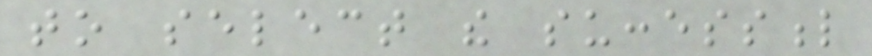to select the successful
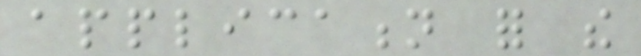application for the
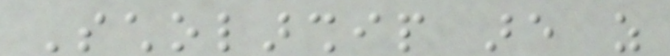Scholarship are as
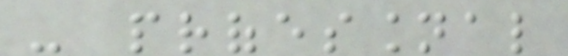- professional
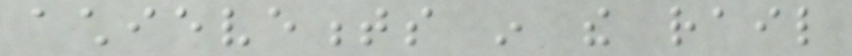achievements in the rail
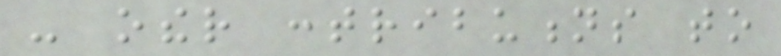- other contributions to
